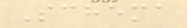Schema
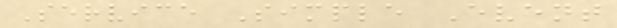Service Simple Event
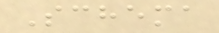Schema
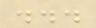...
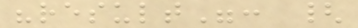"result": {
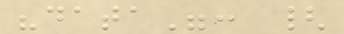"data": {
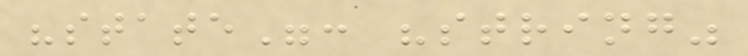"state": "string"
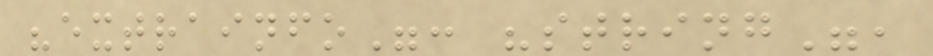"extrainfo": "string",
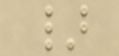}
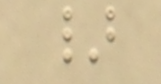}
